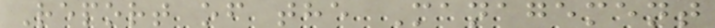Report of the Management
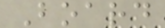Board
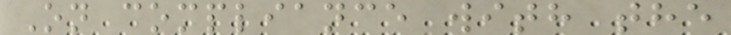On compliance with the
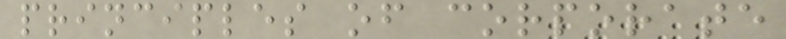principles of corporate
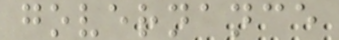governance
